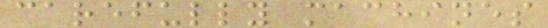carefully machines
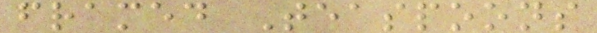framed Teaspoons
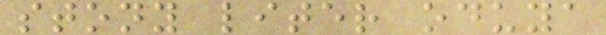stony liter oduya
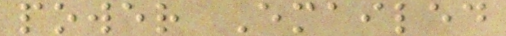power Emailed
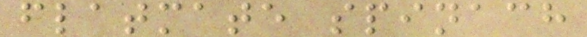flatmate spinach
